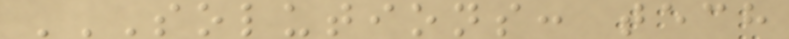SOLUTIONS: TECH
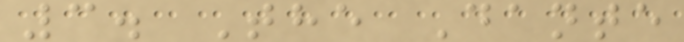3. The Dante
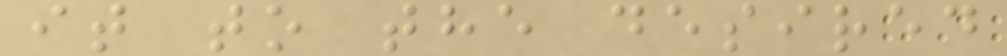it to the desired
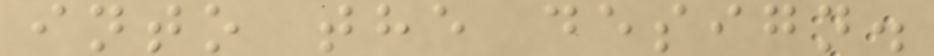into the design.
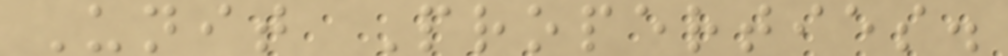Unit Properties.
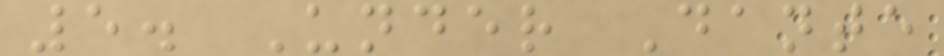5. Under Dante
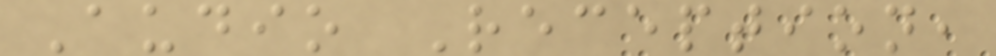Audio Reception,
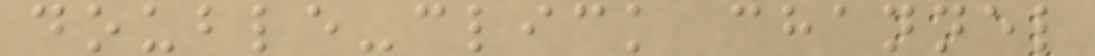double-click channel
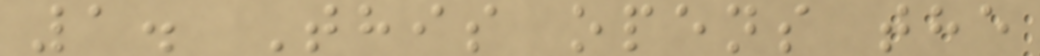1. This opens the
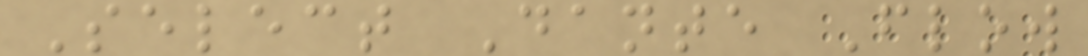Select Dante Flow
